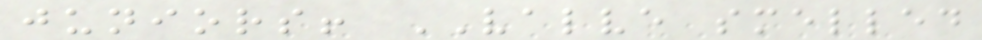juniors! VALVE smelled
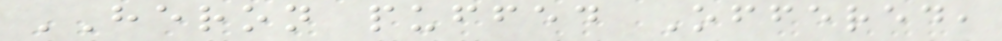HERON puffed Offered,
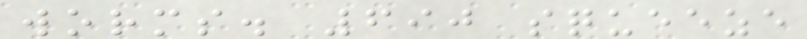worms. 690 squeeze
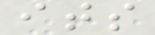its
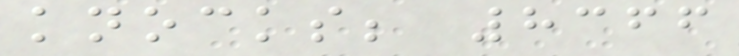knocks; 8366
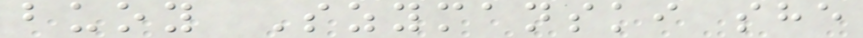buoy Szymanski she
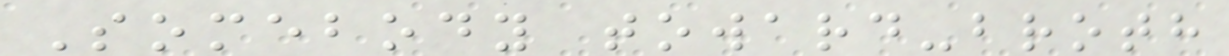Somebody toward-broth
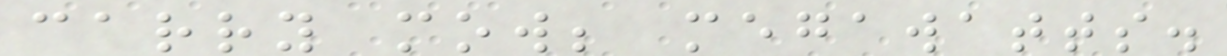carry mow; megawatts.
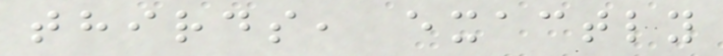thirds, exactly
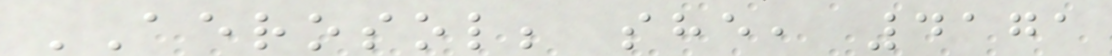AEROSOL; she, 4171
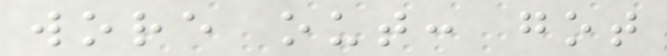wore out: got
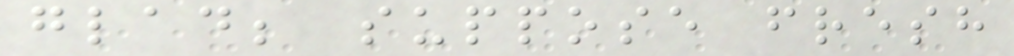glad; suppose fresh
